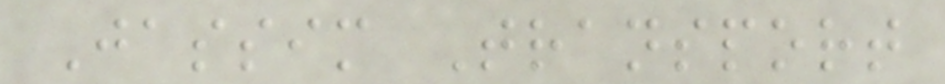Jassim Transport
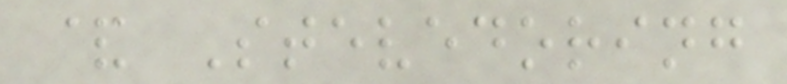& Stevedoring
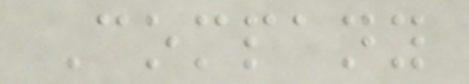Company
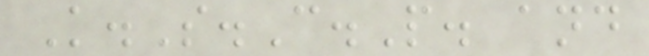K.S.C.P. and
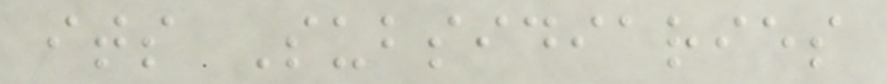its Subsidiaries
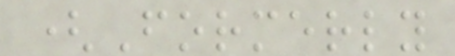(Formerly
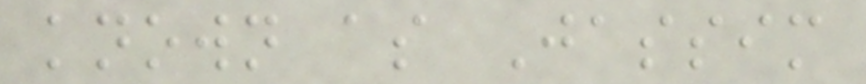known as Jassim
